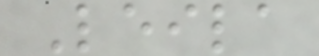Leila
